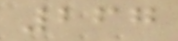267
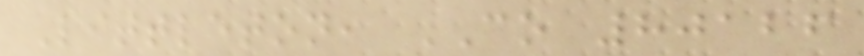Littleton, CO 80126
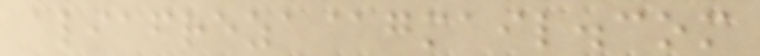aliafreza@gmail.com
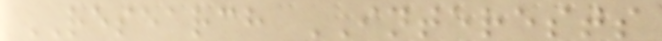RESEARCH INTERESTS
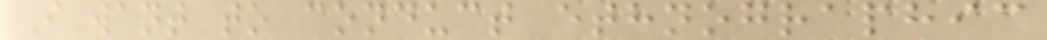I want to conduct ethnographic
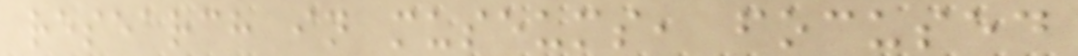research in museums, focused
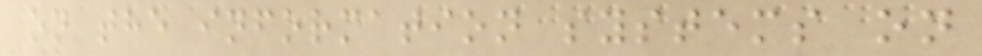on the information systems on
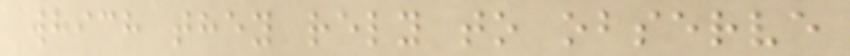which they rely to observe
